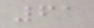61
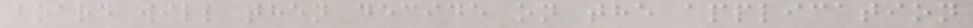board will then decide on the application
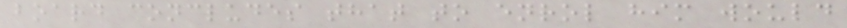board concludes that to enrol him would
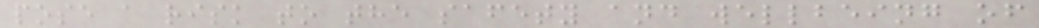pose a risk to the safety and wellbeing of
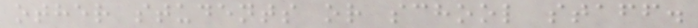other students or school staff.
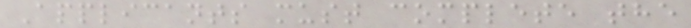Applicants must complete the
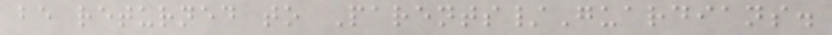be returned to Parents/Guardians.
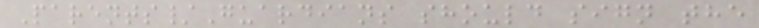Parents/Guardians should sign the
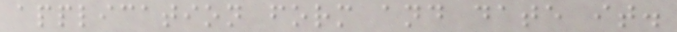application form and date it.
